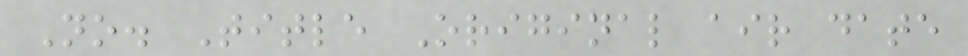No. Title Original air date
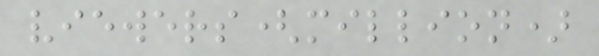viewers(million)
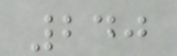240
